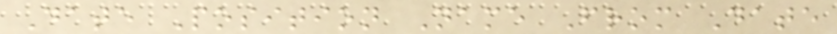Date Position Name From Date
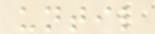until
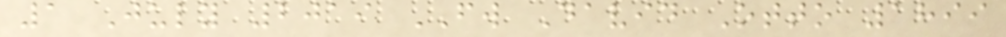1 July 2019 FW David Otto 1899
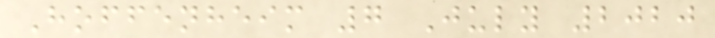Hoffenheim 7 July 2020
